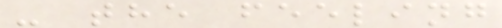- the feeling
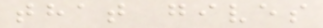that gives
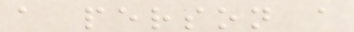a person a
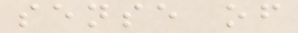sense of
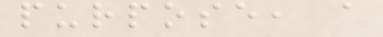purpose, a
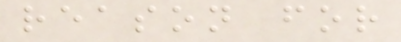reason for
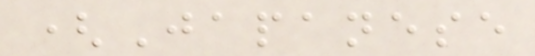(Japanese
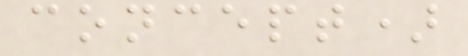concept)
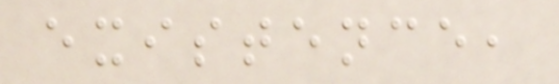existence,
